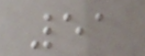51
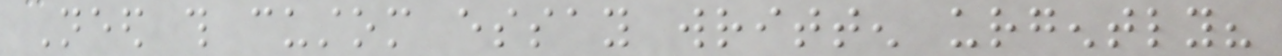Need this custom essay written urgently?
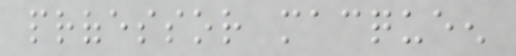professor macqueen
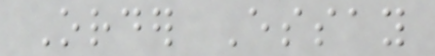Order Essay
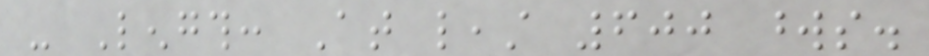- Length: At least 600 words.
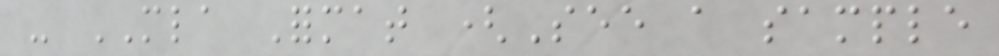- MLA Format (See a sample
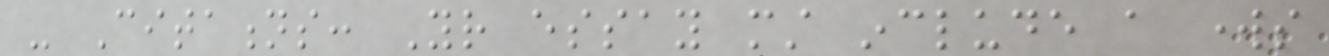- Citations: Your essay must include a works
